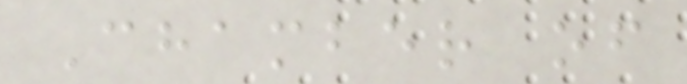Chamber of
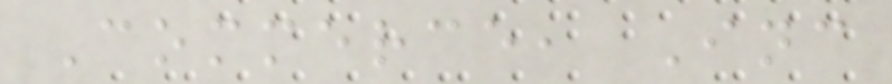Commerce, Inc
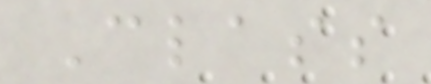Class
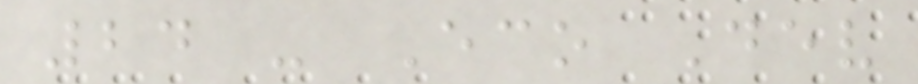24 - Eco Dev
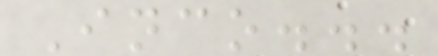Inco...
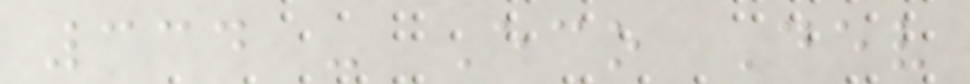334 - Eco Dev
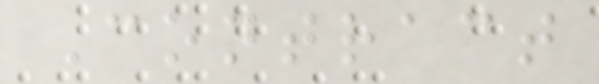Contract
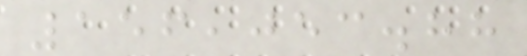156,053.88
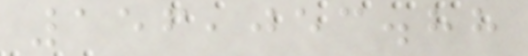156,053.88
